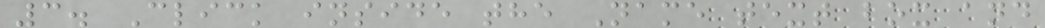3. Click inside the Name text box and
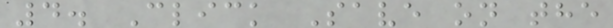4. Click Save on the
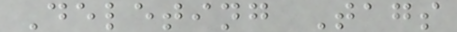Deleting Tags
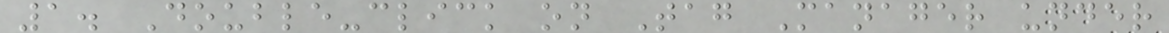1. Double-click on Tag Manager under
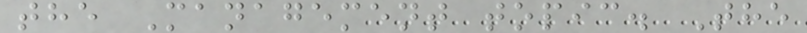the Management topic. The
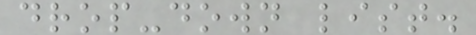drop-down list.
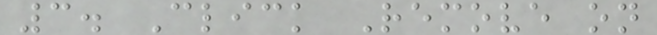3. Click Remove on
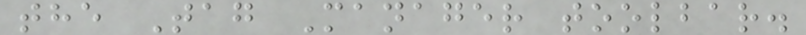the Tag Manager toolbar.
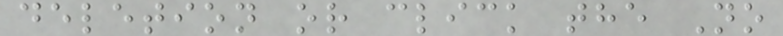deletion or click the No
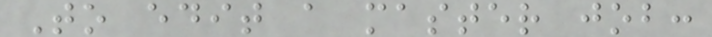To edit a master job:
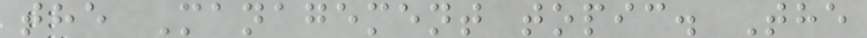the Management topic. The
